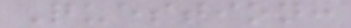Question:
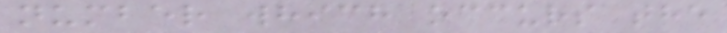number which occurs the
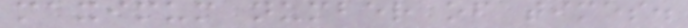maximum number of times.
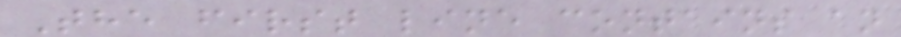The first line contains an
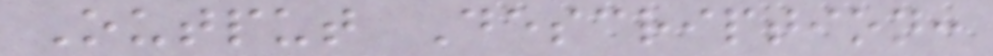Output Description:
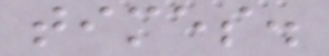times.
